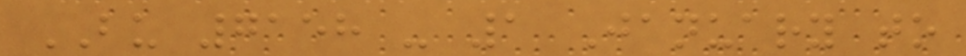BU 7158 - 1 January to
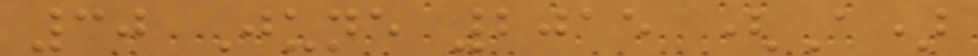30 June 2015 (A)
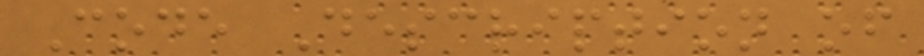Code Description of
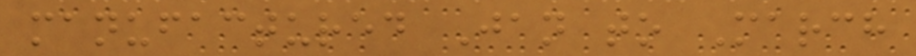manufactured Jan to March
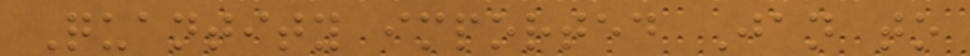Quantity imported Jan to
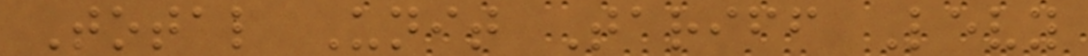Total Unit Tariff Levy
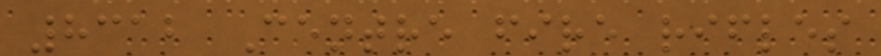8312 Centre fire rifles
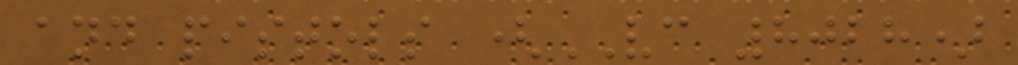and pistols (VC 8028)
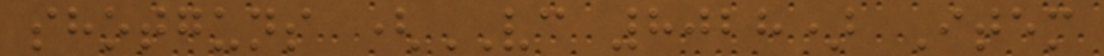shotguns (VC 8028) Item
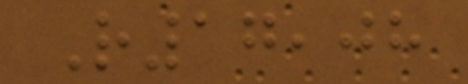R17,08
